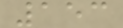153
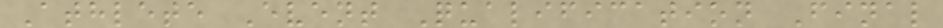Athlete Event Qualification Final
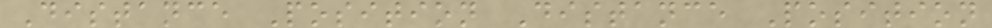Distance Position Distance Position
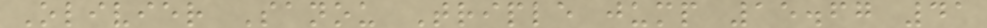Olivier Sanou Triple jump 15.67 41
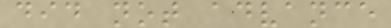did not advance
